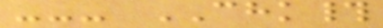--- CHK#
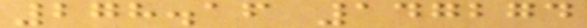278.16 147274
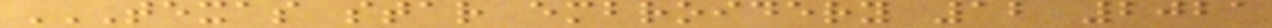TEXAS STAR EMBROIDERY 12 2021
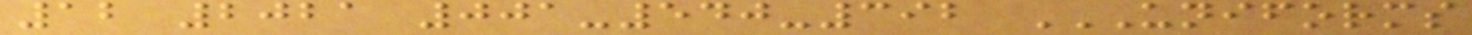12 2021 001-540-392 UNIFORMS
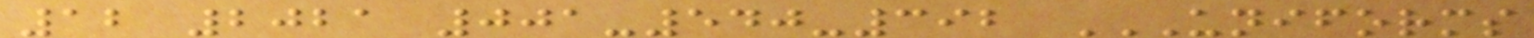12 2021 001-540-392 UNIFORMS
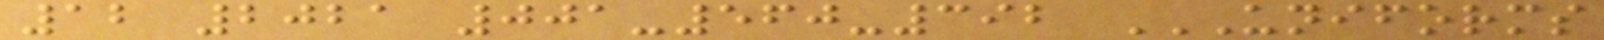12 2021 001-560-392 UNIFORMS
